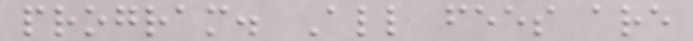program. All fees are
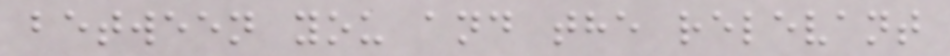between you and the relevant
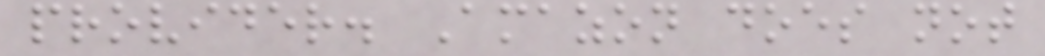provider. Amazon does not
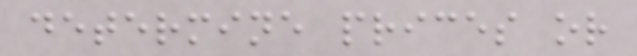determine prices or
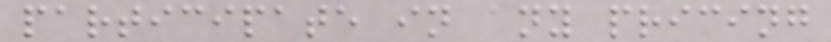participate in any pricing
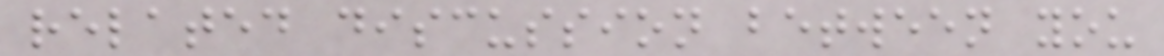related discussion between you
